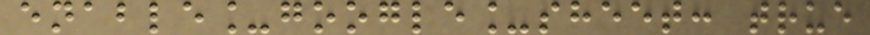enable_google_sheet: true
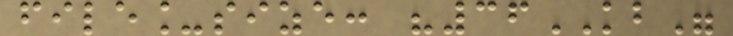file_size: "36KB"
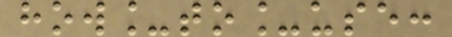how_to_use:
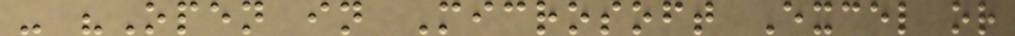- "Open in Microsoft Excel or
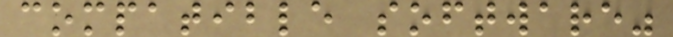compatible software"
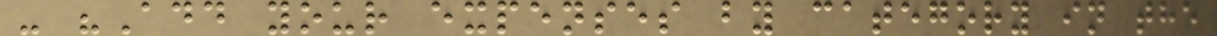- "Add your expenses by category in the
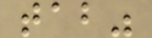tab"
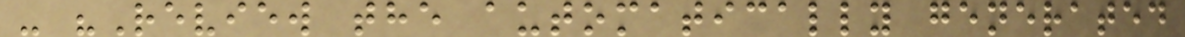- "Review the automatically generated
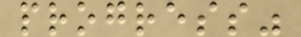progress"
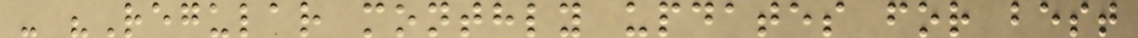- "Regular monthly updates for best
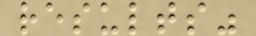results"
